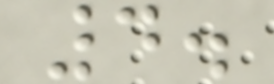4.
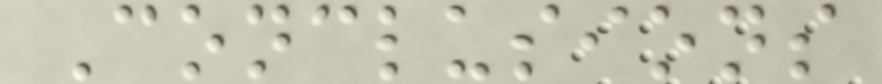Conclusions
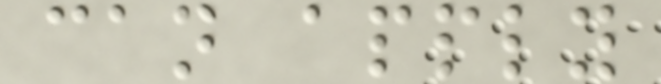can apply
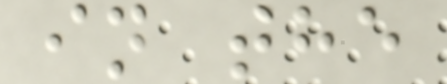in the
